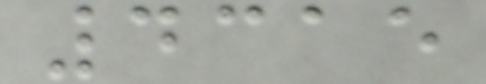4315
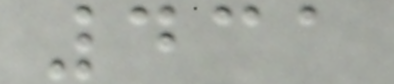431
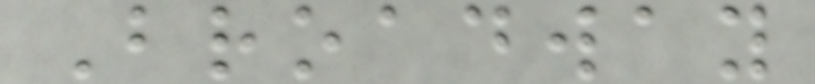Broadway
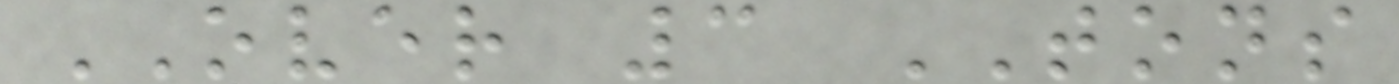OVER 3 TONS
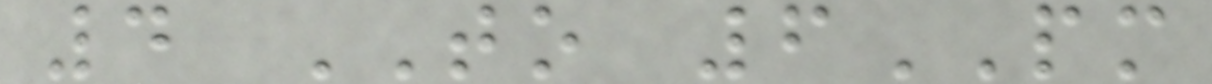4 TO 6PM
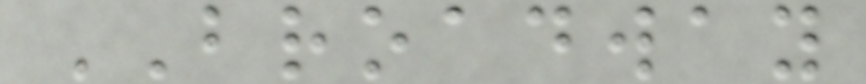BROADWAY
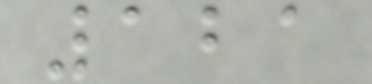121
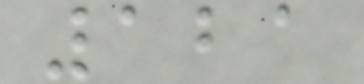121
